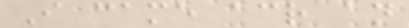I came across an
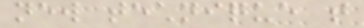new technique that
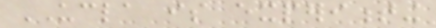UCLA is experimenting
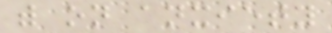with on anxiety
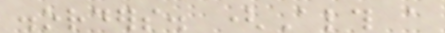disorders. (Although a
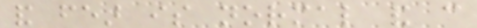and fear is normal and can
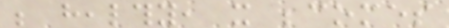be healthy, it becomes
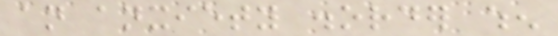an anxiety disorder when
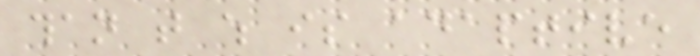than that which is adaptive
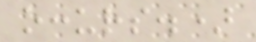occurs.)
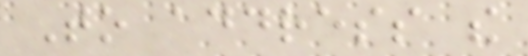To address the
